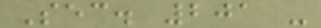Sec. 201 -
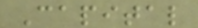Capital
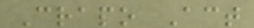Crapo Act
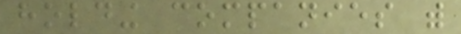holding companies with
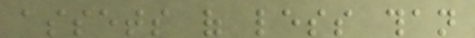assets of less than
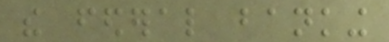the federal banking
